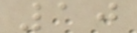10
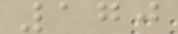170
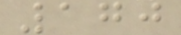170
